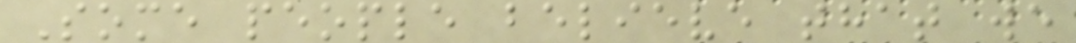Some people believe that we
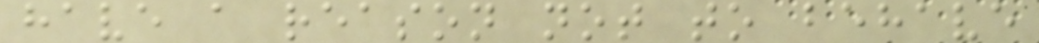have a reason not to behave
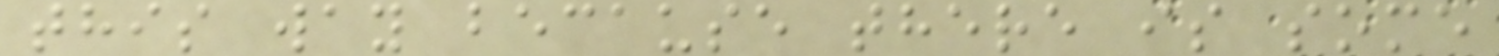this way because there is some
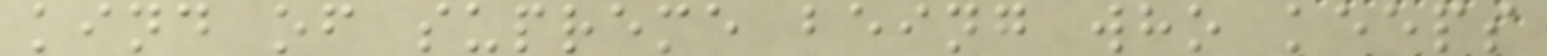kind of supreme being who keeps
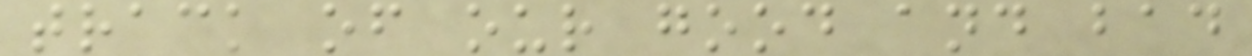track of our good and bad
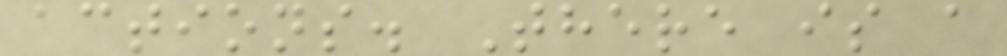actions. There is a
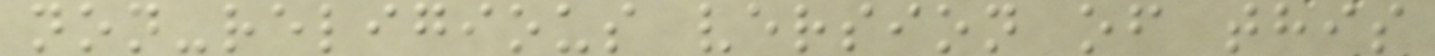non-religious version of this
